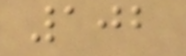102
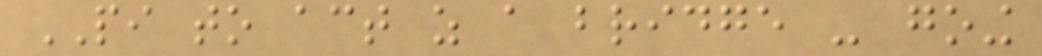PI to act as a bridge - going
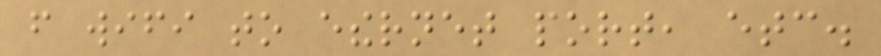from wifi to ethernet port, etc.
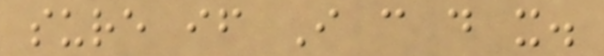sure if I can do it.
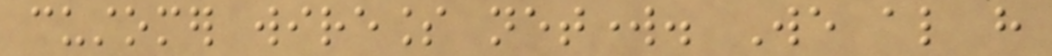customer wireless network. We also have
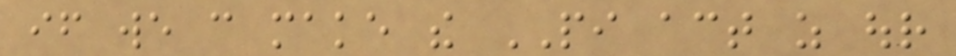if we can make the PI act as our
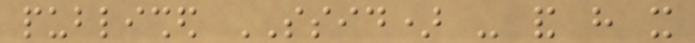published SSID) - and have it
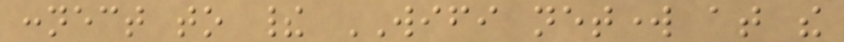connect to their WIFI network at the
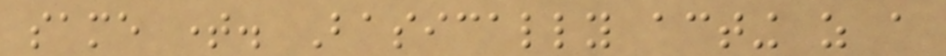same time. Basically acting as a
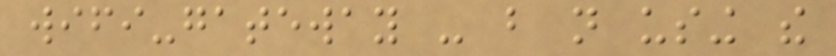wifi-gateway - but not using the
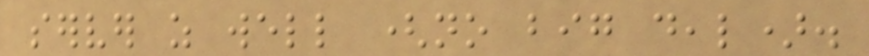server as well (no big deal).
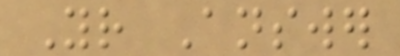Your Answer
